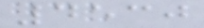4530
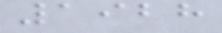1928
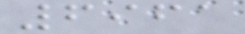6961
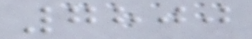7800
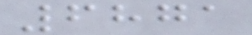6871
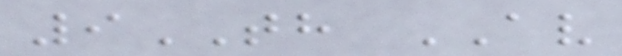9TH AV
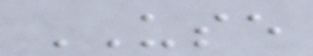USE
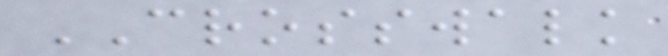CROSSWALK
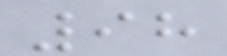98
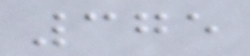375
